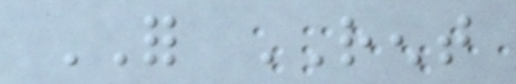FOR RENT
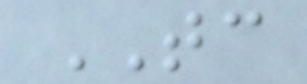TC
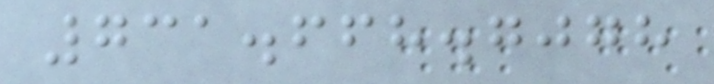731.668.7078
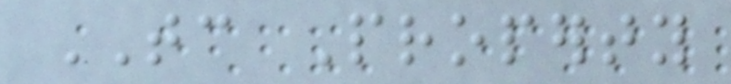TC Property
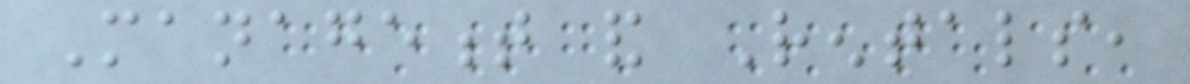Management and Rentals,
